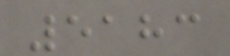5183
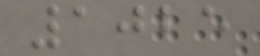1025
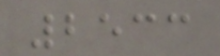2533
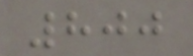800
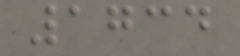1734
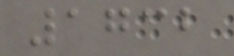1732
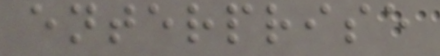enterprise
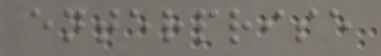enterprise
